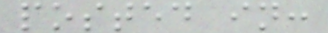posted in:
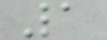1
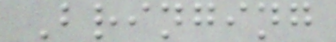Bringing
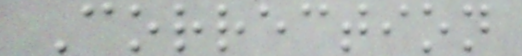Correction
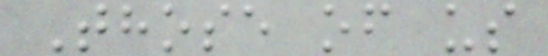Those of us
